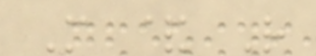M & R
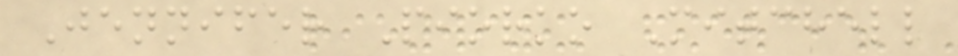Jennifer Piorko Mitchell
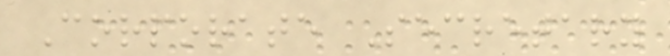Corporate Secretary
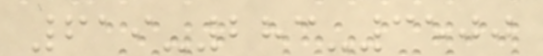619-283-3500
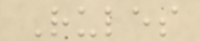Rules
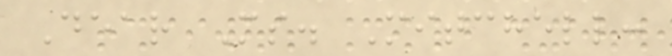Dear Ms. Mitchell:
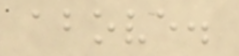above.
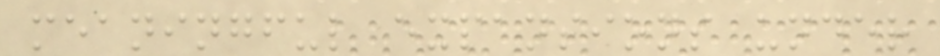meaningful expansions under
